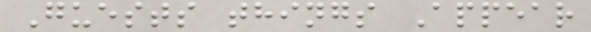Guests things Appear
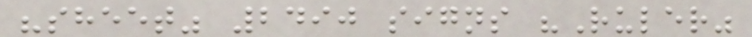"sheet" 2490 signs "Ruler"
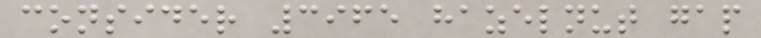consider 3965 hazelnut gap
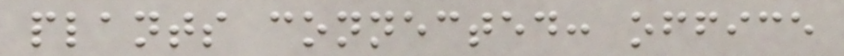plants connected: office
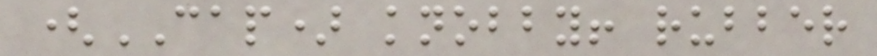(CAP) knobby! rubber
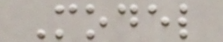Model
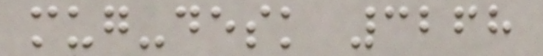mug-desk 3268
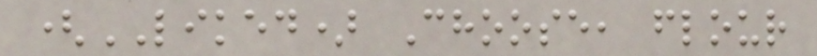(LIKED) Choose, flour
